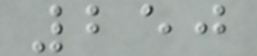250
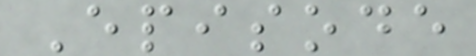Episode
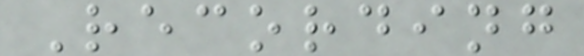Recording
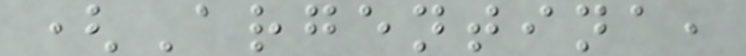(Argentina,
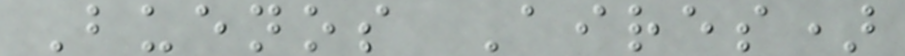Buenos Aires)
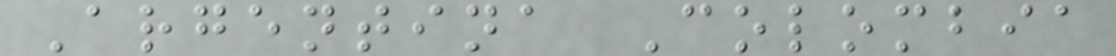Argentina Colombia
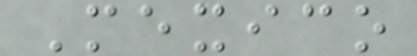Mexico
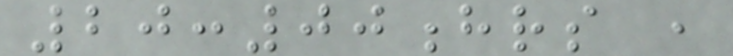20:00hrs ,
